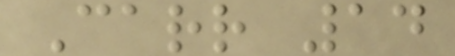Carr 14
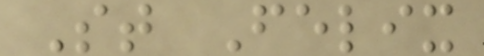St Felix
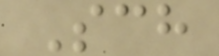Sch
